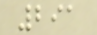291
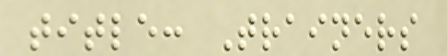title: Trainers
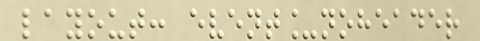layout: event_noheader
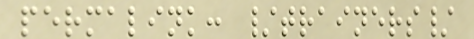permalink: /trainers/
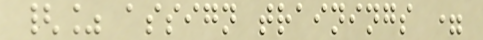{% assign trainings =
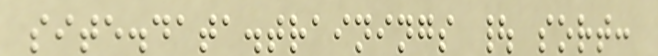site.data.trainings | sort:
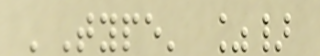'Type' %}
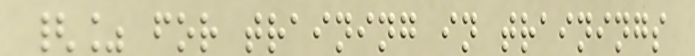{% for training in trainings
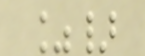%}
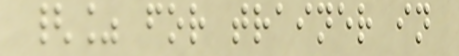{% for trainer in
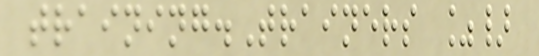training.Trainers %}
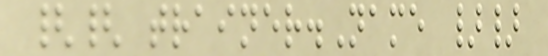{{ trainer.Name }}
